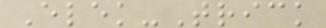Elek-Trick
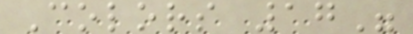Colors 17"
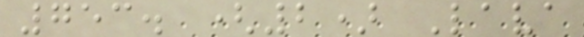753. (2) Lava
